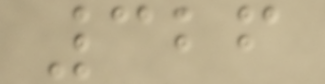326
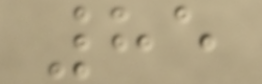85
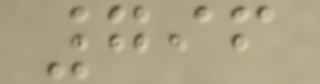796
